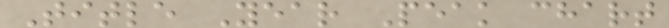Title Year Peak chart
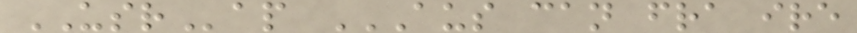USRap AUS CAN FRA IRE
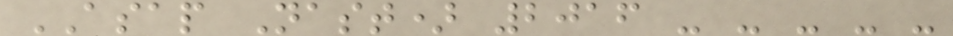ASAP Nast) 2016 - - - - -
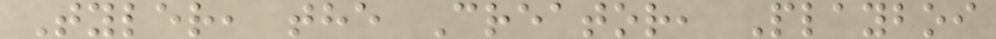Tyler, the Creator, Playboi
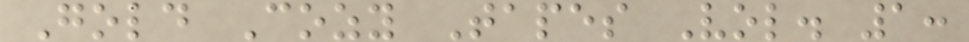Gold Cozy Tapes Vol. 1:
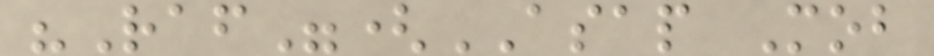"Raf"(ASAP Mob
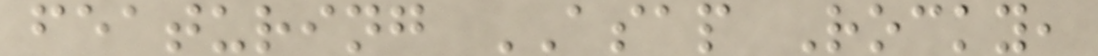featuring ASAP Rocky,
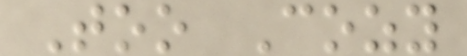Too Cozy
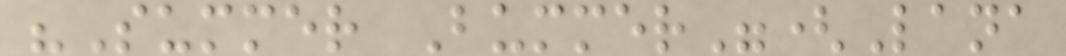"Summer Bummer"(Lana
